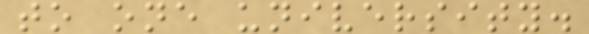to one university.
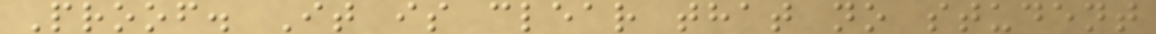Proof. It is clear that no student
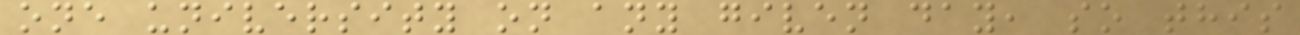one university on any given day, so this
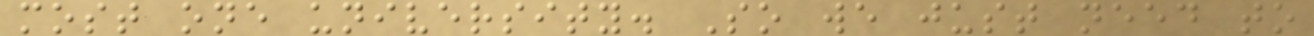most one university. So we just need to
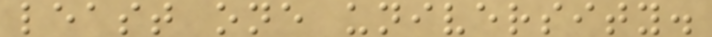least one university.
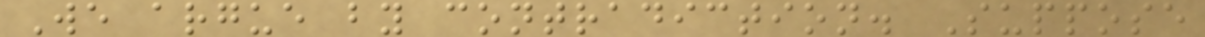We argue by contradiction. Suppose
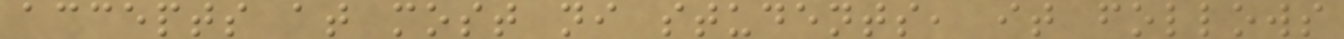accepts at most ni students, it follows
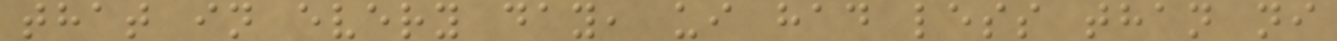that in every day, ui had less than ni
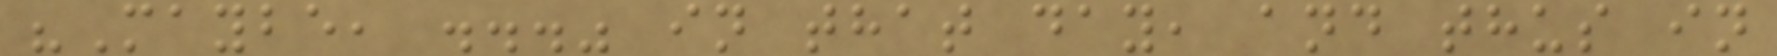"Maybe, ..." in that day, and thus in
